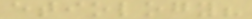etiology?
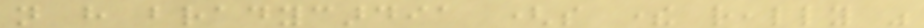not have bradycardia (so there really was
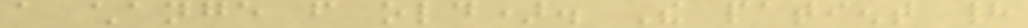a change from old). The patient had
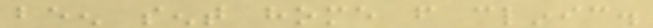been sent home from clinic.
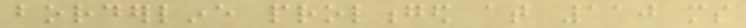borderline prolonged at 110 ms
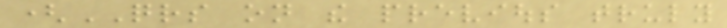(QRS on the previous truly
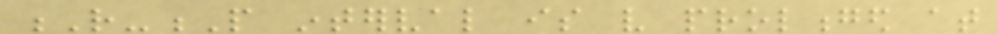R-P interval is very prolonged at
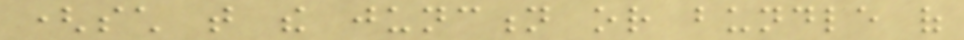(such that the junction or bundle of
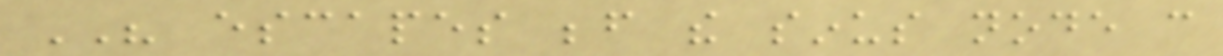HIS escapes before the sinus node can
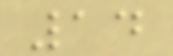14
